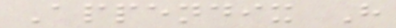Appendix H
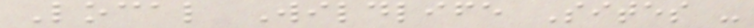Local Wildlife Sites -
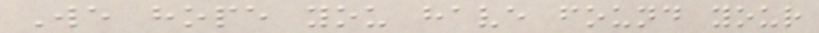We hope you have found your
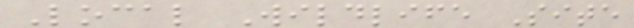Local Wildlife Site
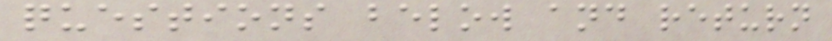questions below and return
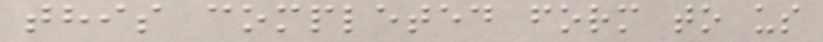this completed form to us
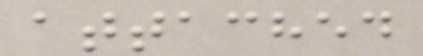attached
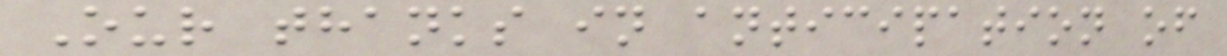Our thanks in anticipation of
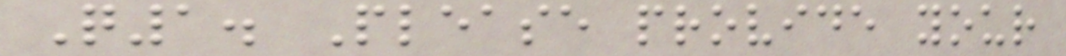Q1. Please provide your
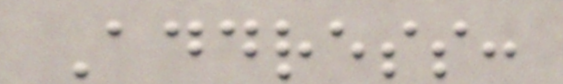Address:
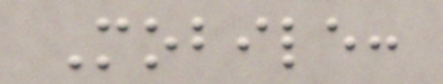Mobile:
